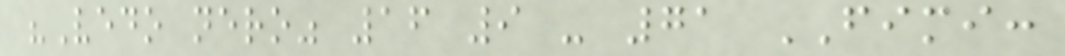"Vedo nero" 16 9 - 71 FIMI:
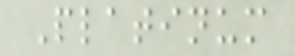Platinum
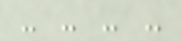- - - -
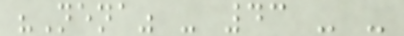"Nena" - 43 - -
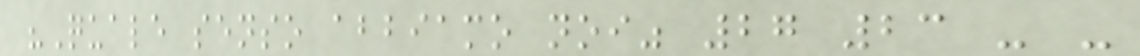"Quale senso abbiamo noi" 27 23 - -
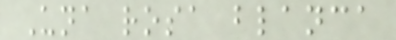Una rosa blanca
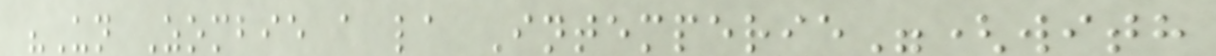"Un Zombie a la Intemperie"(with
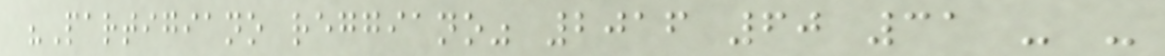"Partigiano reggiano" 2016 60 31 - -
